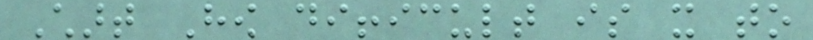Chart How difficult is it to
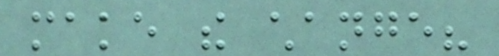make the change?
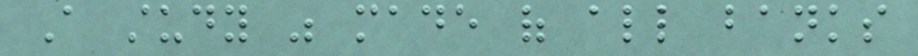A study was made of all banks
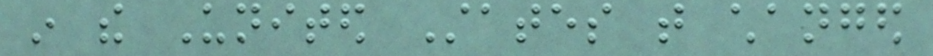in the United States that changed
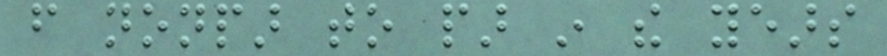from nonpar to par in the years
